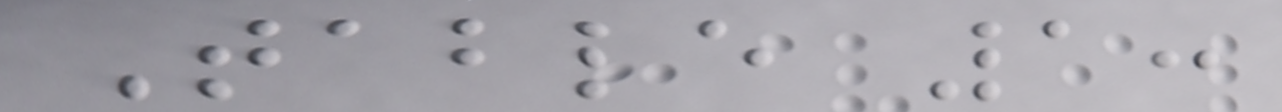Table 1:
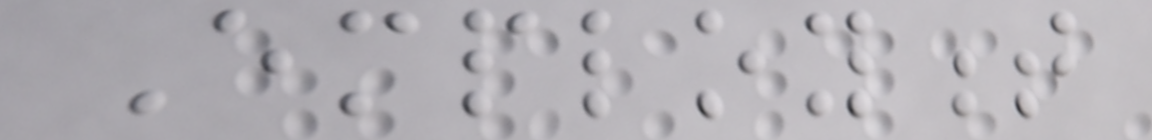Employment
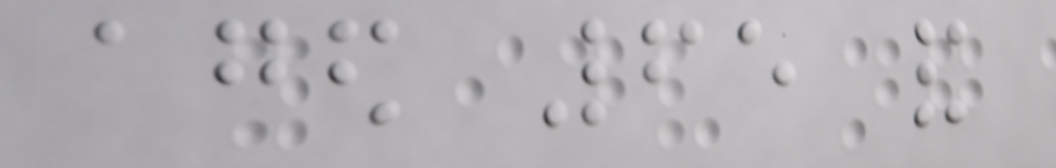aged 65 and
